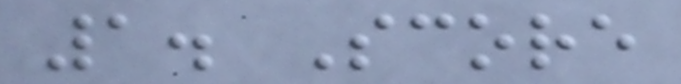1. Score
